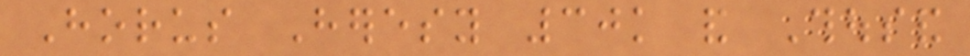Horus Heresy 30k and Thousand
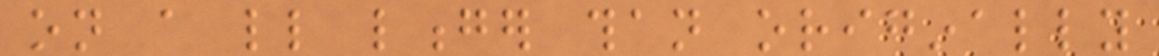on a little longer than originally
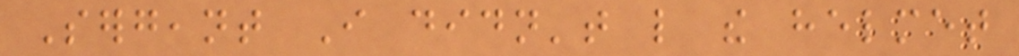Sergeant I didn't like the helmet
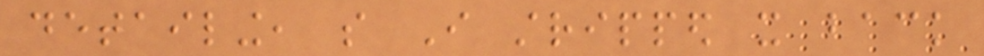detailing, so I stripped it back
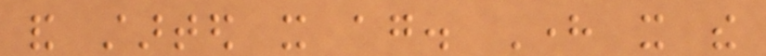and started it again. Here it the
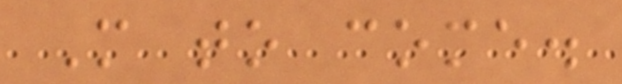More to come.
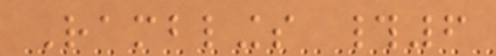Ramblings #6
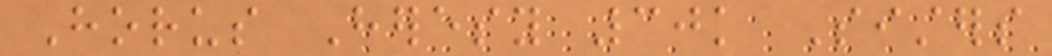Horus Heresy 30k Sisters
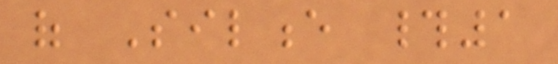of Silence #1
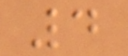4
